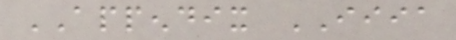APPENDIX IIIA
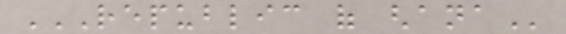REPUBLIC OF GHANA
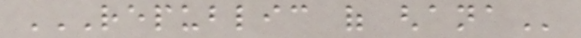REPUBLIC OF GHANA
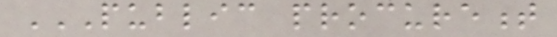PUBLIC PROCUREMENT
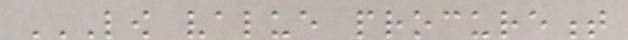LOW VALUE PROCUREMENT
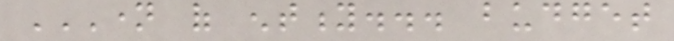NAME OF ENTITY... BUDGET
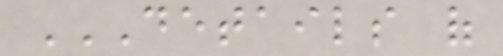DETAILS OF
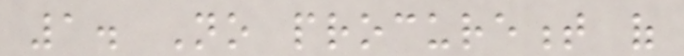1. No procurement of
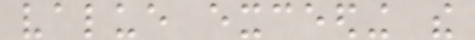value exceeding the
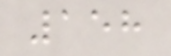158
